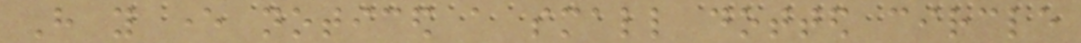Have you ever noticed a small dotted circle
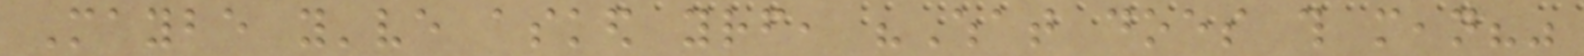Maybe you've asked yourself, "What does this mean?"
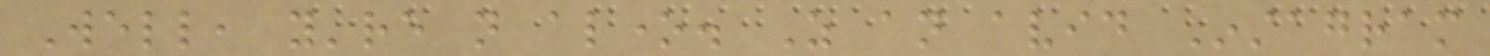Well, you're not alone. As an avid Instagram
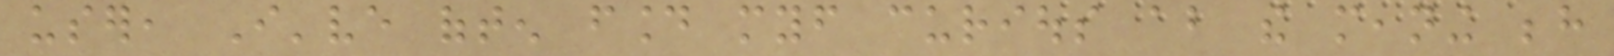user, I've often found myself curious about the meaning behind
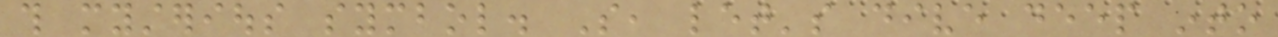this mysterious symbol. So, let's dive deep into
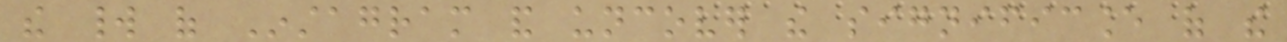the world of Instagram and uncover the significance of the
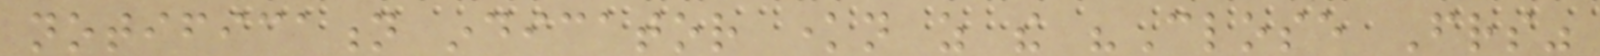notification indicator known as the "Close Friends"
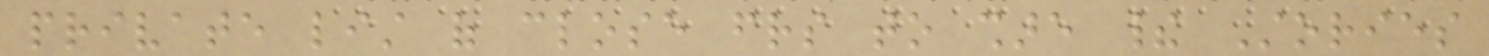private list of close friends to share their Stories
